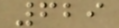629
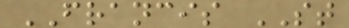FRANCIS ST
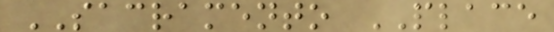SACRAMENTO PLACE
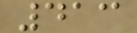413
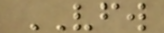VFW
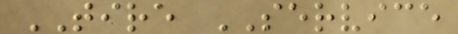TIRE SERVICE
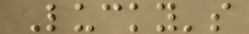Lucky's
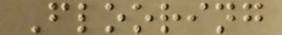Flooring
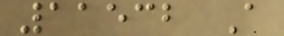11532 A
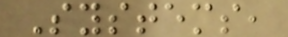Systems,
